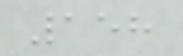158
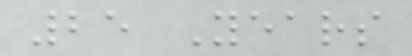25 Years
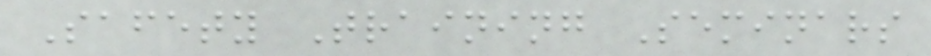Safety Training Seminars
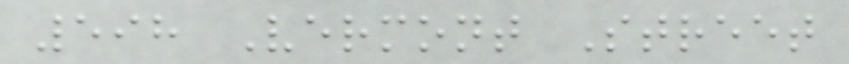598 Vermont Street
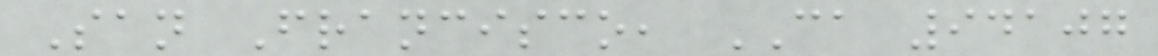San Francisco, CA 94107
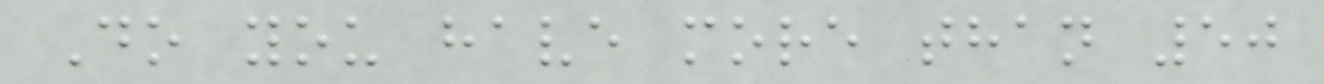Do you have more than 50
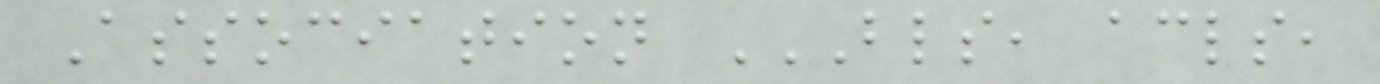Association BLS, ACLS,
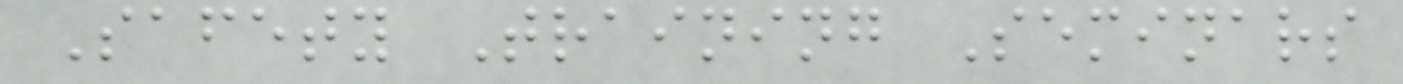Safety Training Seminars
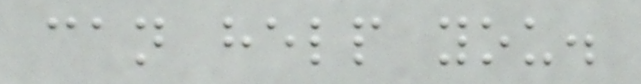can help you.
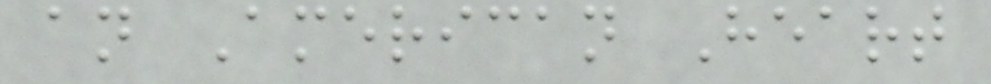an American Heart
